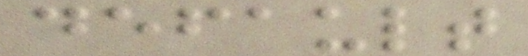default
